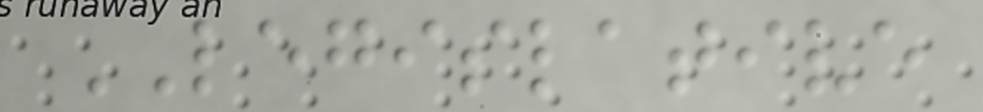LEGISLATIVE
